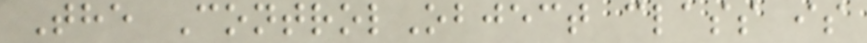The ControlObject class is
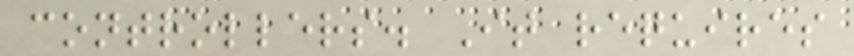controllers. It requires
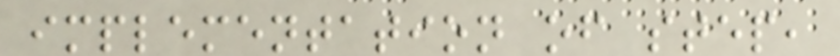implementation of step,
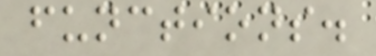functions.
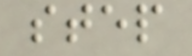step
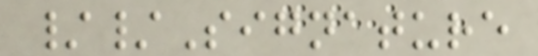//Signature
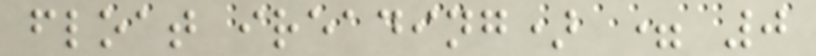float ireading) = 0
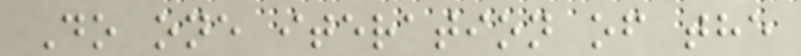Do one iteration of the
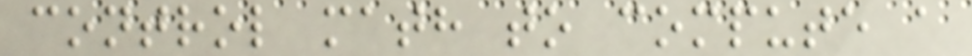control math to compute a
